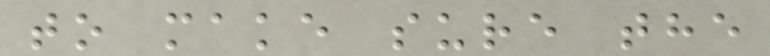to make sure the
